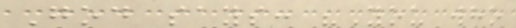God says: "You who
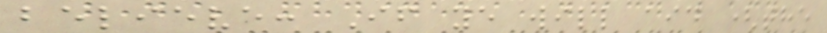believe: If ye will aid (the
